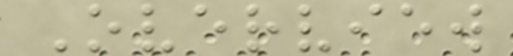Overview
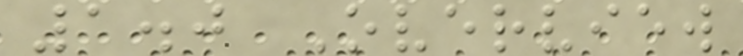1.0 Overview
